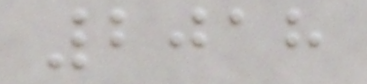2018
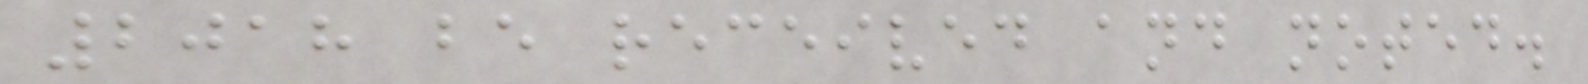2018 be received and noted.
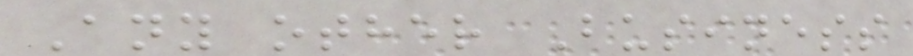Any other Business
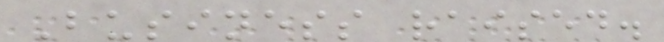Business raised.
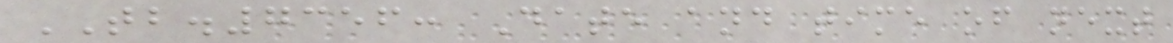TB.7356: Date and time of next
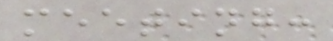meeting:
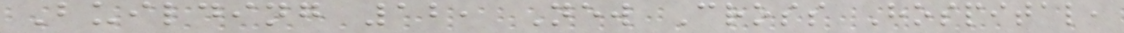Building 12, New Cross Hospital,
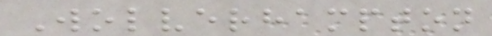Wolverhampton
